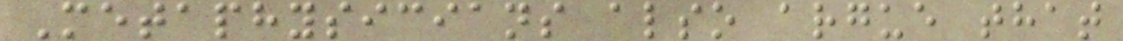Metaphysicians also argue that
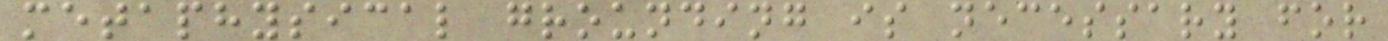metaphysical grounding is necessary for
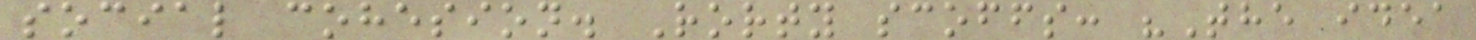social cohesion. Rorty scoffs: "The idea
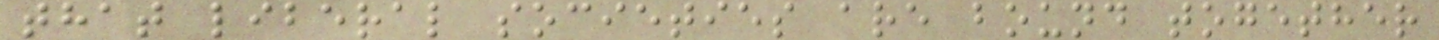that liberal societies are bound together
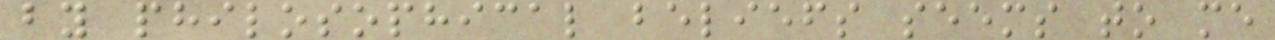by philosophical beliefs seems to me
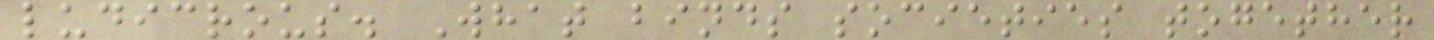ludicrous. What binds societies together
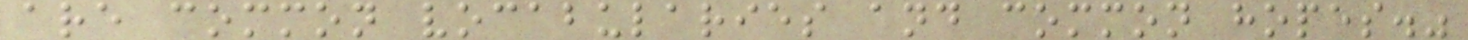are common vocabularies and common hopes."
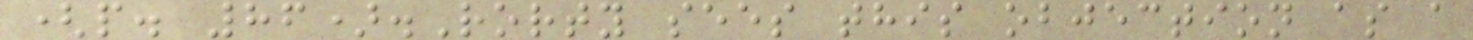(p. 86).Rorty sees this objection as a
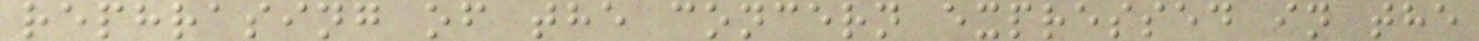rephrasing of the concern expressed in the
